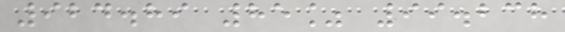924.89 85% 99.238
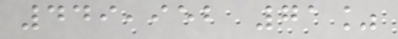449,952 71%
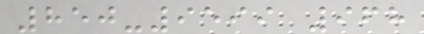850-9599 968
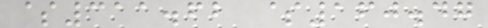$311.62 $160.47
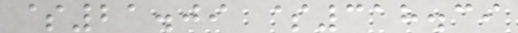$21.09 $318.39
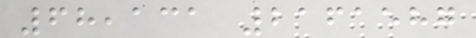68,131 2161587
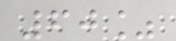60%
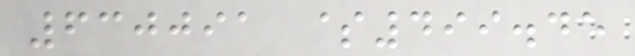630091 $499.45
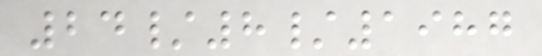24/8/1987
